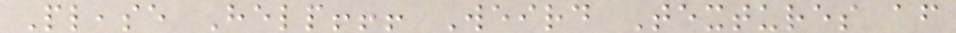Please Help!!! Weird Textures after
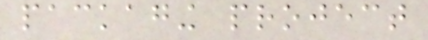packaging project
